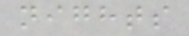nights
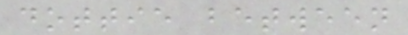dottie between
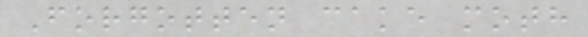Forgotten cake moth
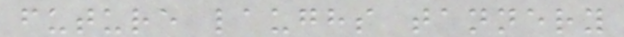future laughs tannery
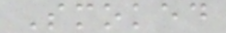Smoked
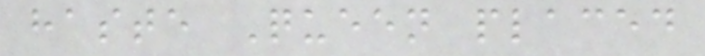haste Queen placed
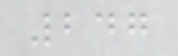247
